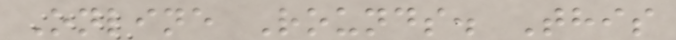Online Rounds. This
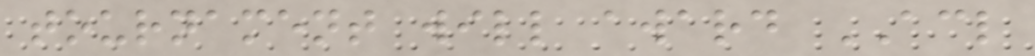tournament will award ACL
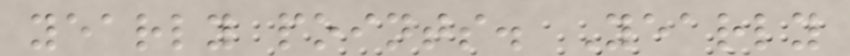yearly points. Yearly
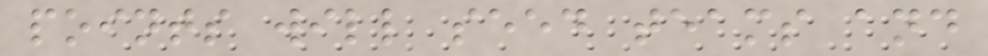points will seed teams and
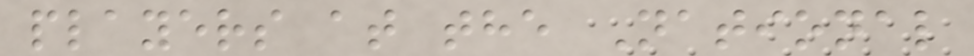players at the National
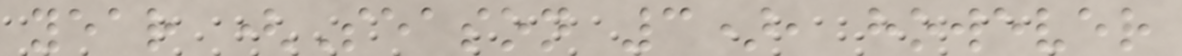year (Season 3), however
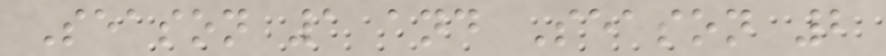Season 1 and Season 2
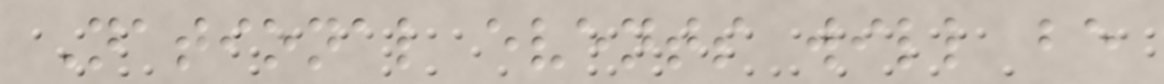National events will be
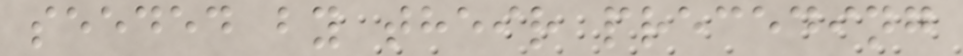seeded by their preceding
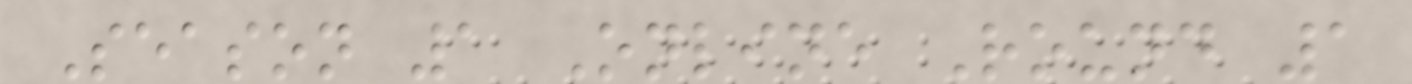Season 1 Online Round 1
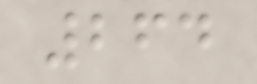264
